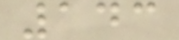143
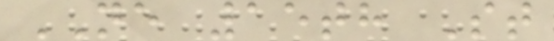NE 15th St
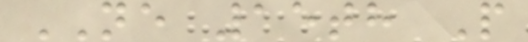NE 15th P
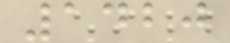1420
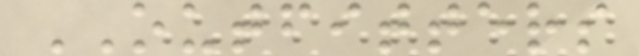OUTFITTERS
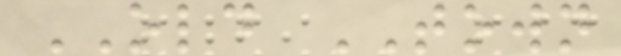OLD TOWN
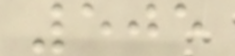505
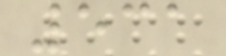531
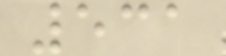531
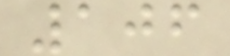106
